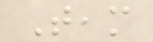Team
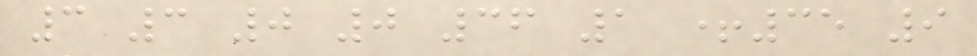3 3 0 0 36 1 +35 9
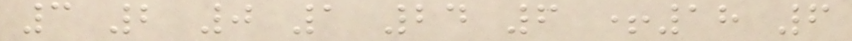3 2 0 1 24 6 +18 6
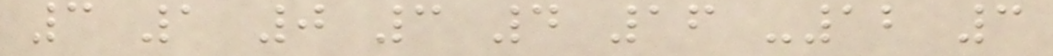3 1 0 3 4 16 -12 3
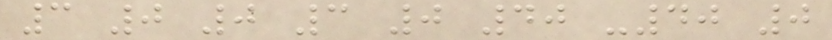3 0 0 3 0 40 -40 0
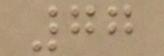77
